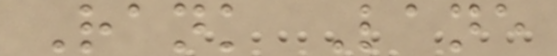Rank Lane
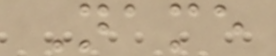Name
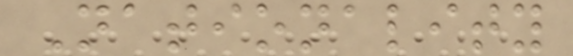Nationality
